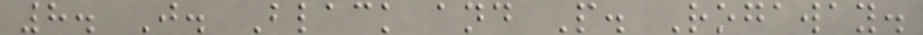8. J. Black and P. Rogaway.
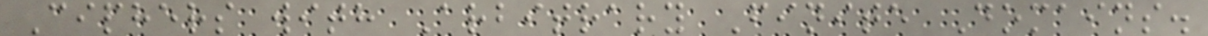Ciphers with Arbitrary Finite Domains.
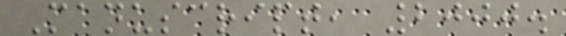Manuscript, 2000.
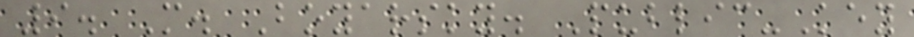9. M. Boyarsky. Public-Key
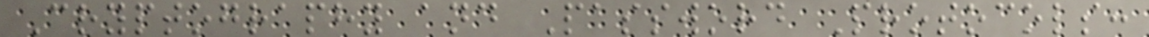Cryptography and Password Protocols:
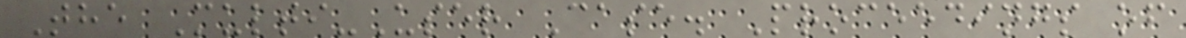The Multi-User Case. Proceedings of
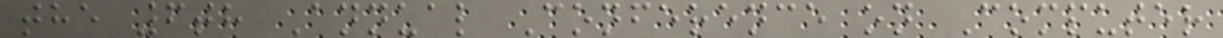the 6th Annual Conference on Computer
